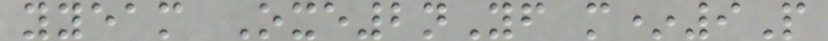yyeam Oxe2nYf m*9P
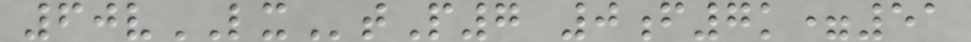60vLXtP7 0f7k=51
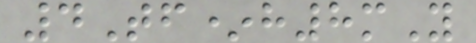4Tf*h8mY
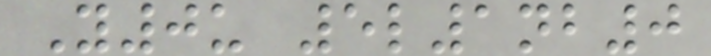Y0u 5l1nb0
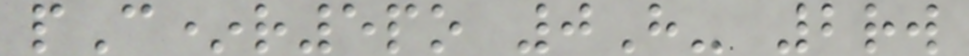pC*r5po 0H- 2rw
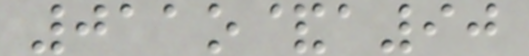011o&a90
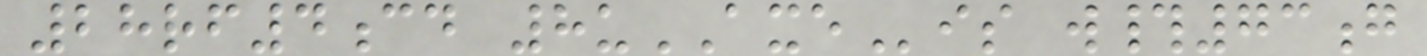28rf4cd 8uAXEis w#73g
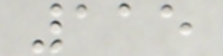115
